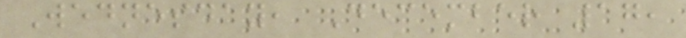Wednesday, December 17,
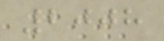2008
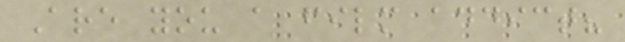Are you a film addict?
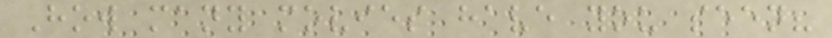How many movies have you seen?
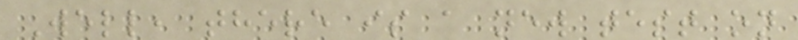Well, there is a new test on
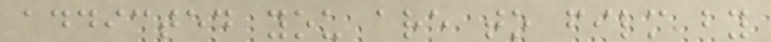addicted you are to film by
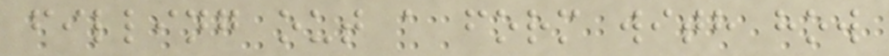filling out a form with how
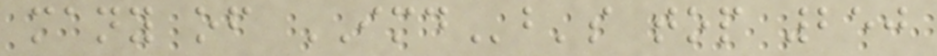many of IMDb's top 250
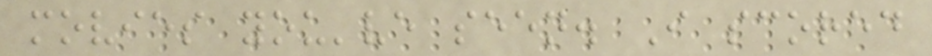movies you've seen. I scored
